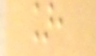],
